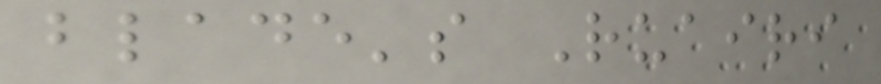blade's Ruairi
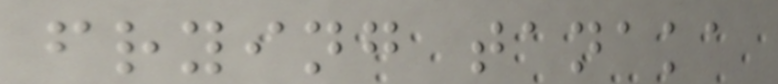frying tanaka
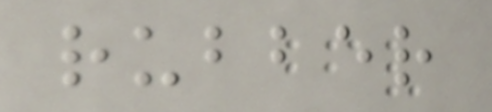rubber
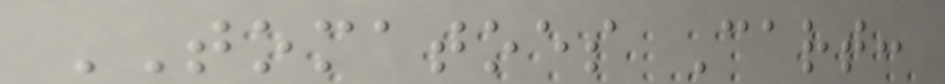TOMATOES Cart:
